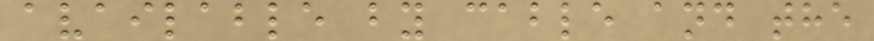available by cable and the
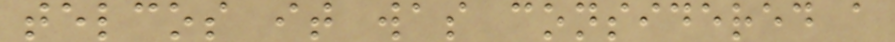telcos it was considered a
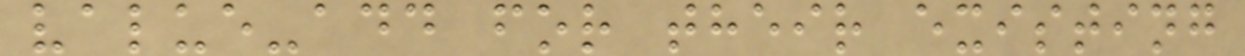value-add for their existing
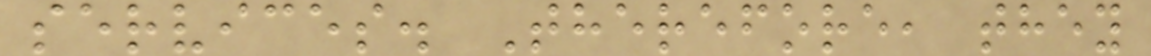services. Therefore, they
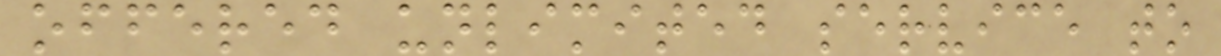offered unlimited service to
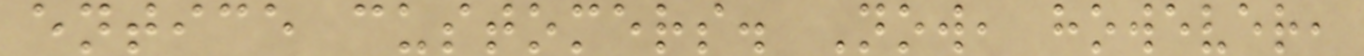entice customers. Now, however,
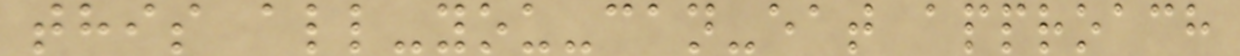this all-you-can-eat approach
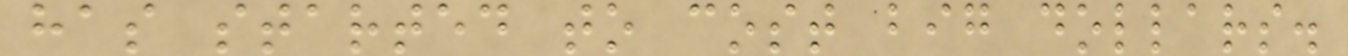has started to cost big dollars.
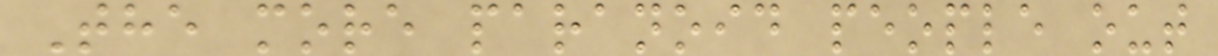The more paranoid people out
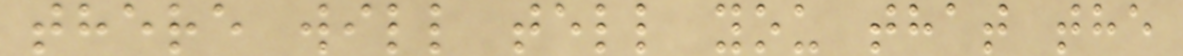there will tell you that the
